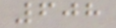608
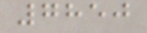7850
